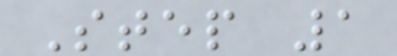Step 1
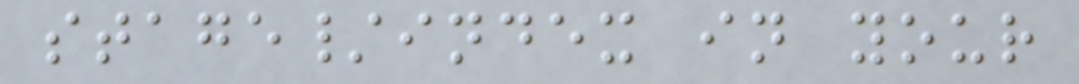stage/index in your
